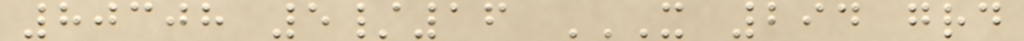80308 5/16 X 294 GRD
